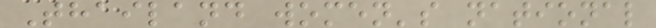Thailand women's national
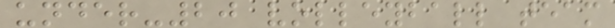under-20 volleyball team
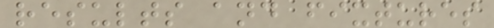results and fixtures
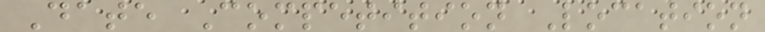Date Competition Location
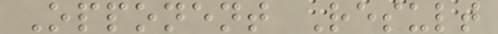Opponent Result
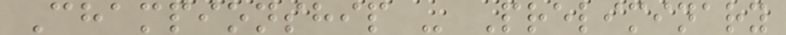Championship - Preliminary
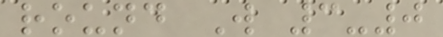round W 3-0
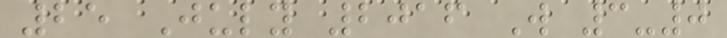25 July 2016 W 3-0
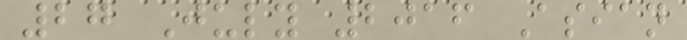27 July 2016 Asian
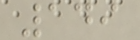149
